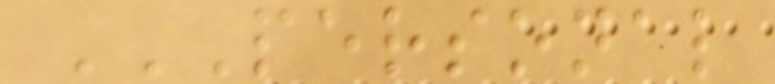PERSONAL
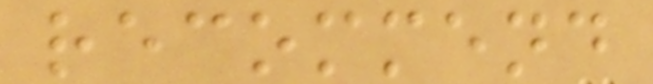recommend
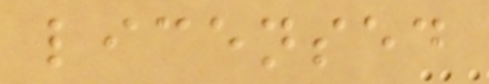licensed
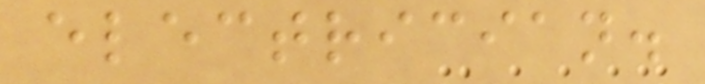electrician.
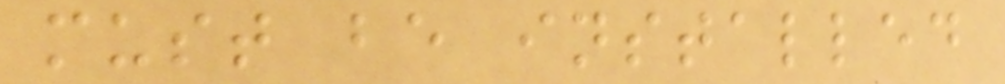must be installed
